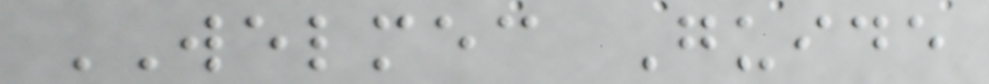WELMEC Guide
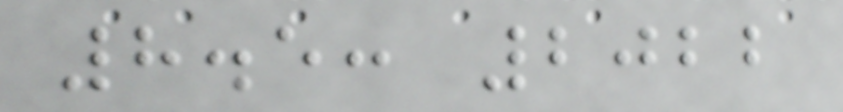8.5: 2022
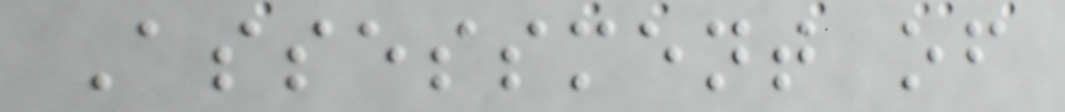Assessment of
